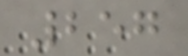257
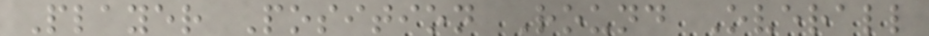Player Position Round Overall
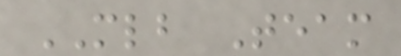MLB Team
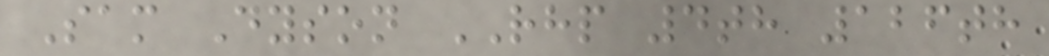Sam Dyson RHP 4th 126th
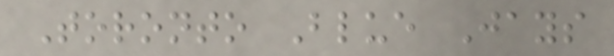Toronto Blue Jays
